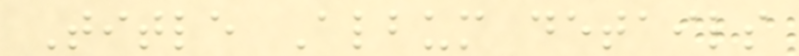Title Album details
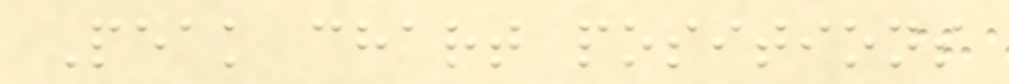Peak chart positions
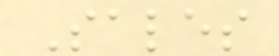Sales
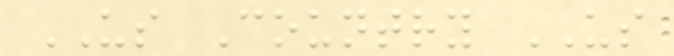US Country US
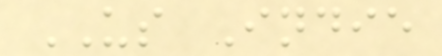US Indie
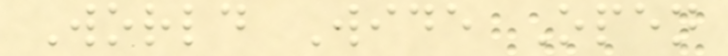World Wide Open
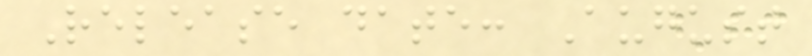Release date: August
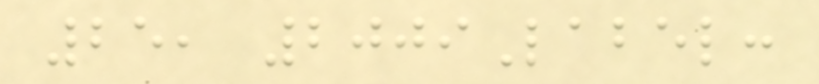25, 2009Label:
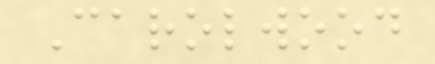Carolwood
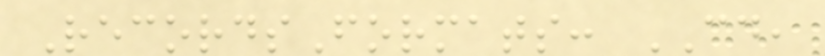RecordsFormats: CD,
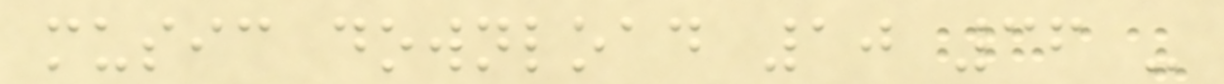music download 10 36 -
